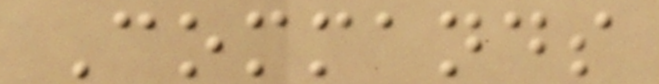Commands
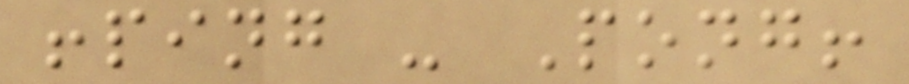!ping - Pong!
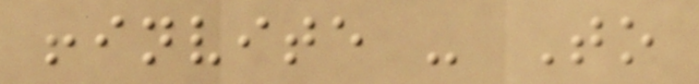!invite - To
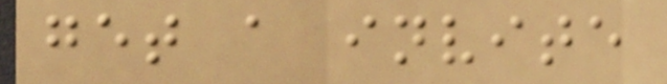get a invite
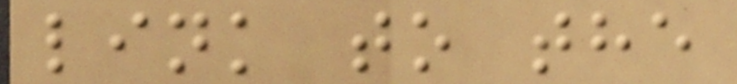link to the
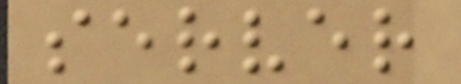server
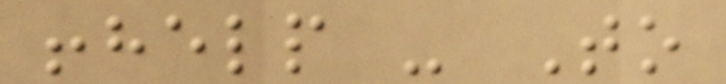!help - To
